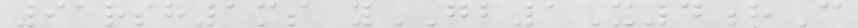91rsh1ms yGB1X4hC
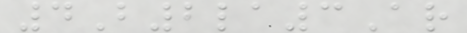4B2la3Ar
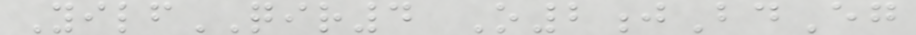YilfQIR4 O2jBdEg
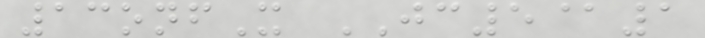13onfX JC5@1
